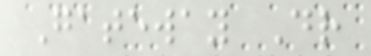Gateway Dr
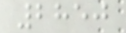2850
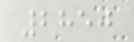2850
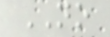NO
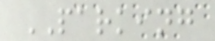PARKING
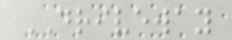DRIVEWAY
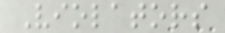Violators
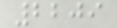2209
